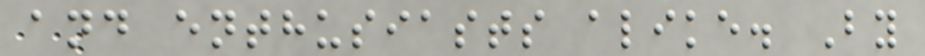and enthusiasts alike. By
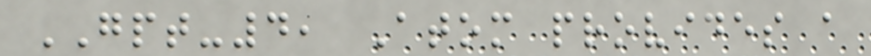GPT-4, Atom provides a
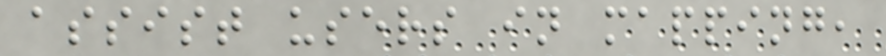assist users in mapping,
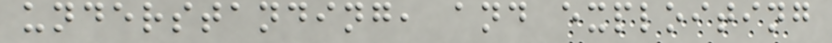understanding, and exploiting
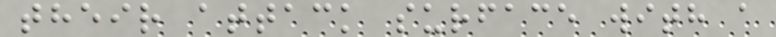their attack surface with a
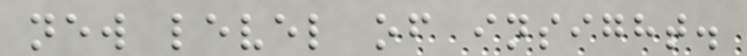new level of insight.
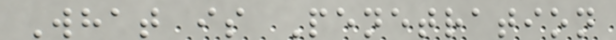What is Penetration
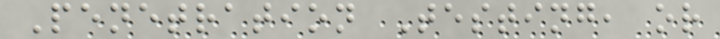Penetration Testing, or
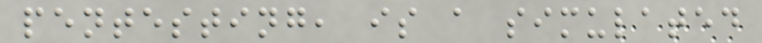pentesting, is a simulated
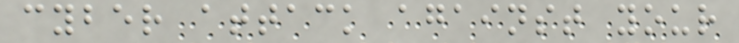cyber attack against your
